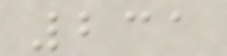231
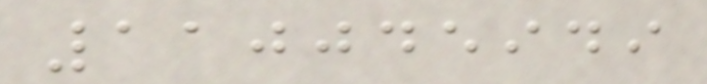110045949
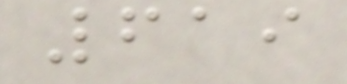619
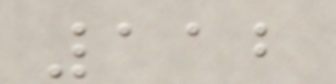112
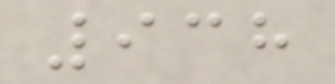938
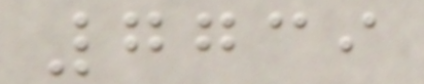7739
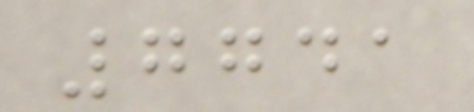7741
